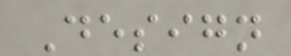Design
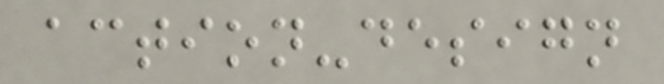action-design
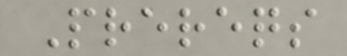Prereqs
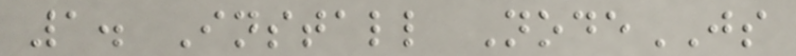1. Install NodeJS
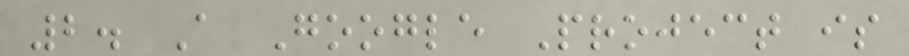2. A Google Project is
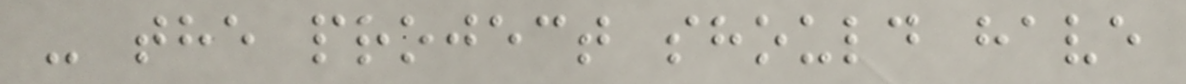- the project should have
